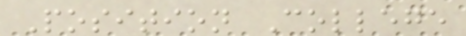Position College
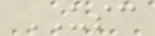USC
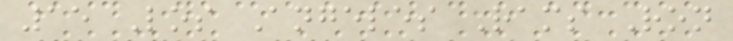15 Los Angeles Rams Ron
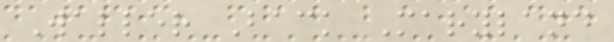Waller Back Maryland
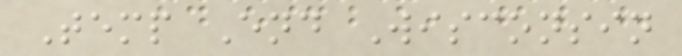Temp End Wisconsin
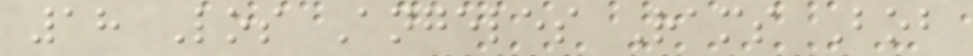18 Los Angeles Rams Bob
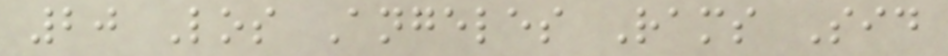20 Los Angeles Rams Sid
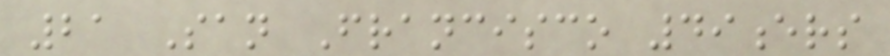21 San Francisco 49ers
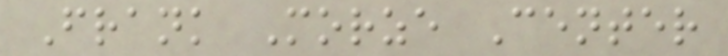Frank Morze Center
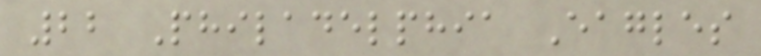22 Philadelphia Eagles
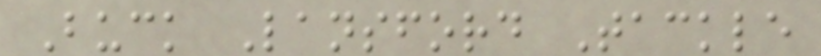Buck Lansford Tackle
